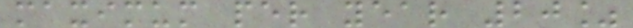maximum per year 20%
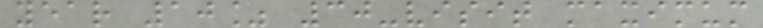year 10% 30-visit maximum
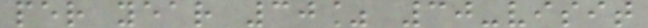per year 30% 30-visit
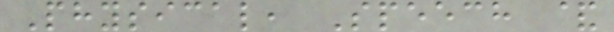Physical, Speech &
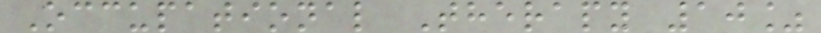Occupational Therapy 10%
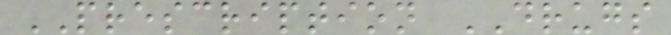PRESCRIPTION DRUGS
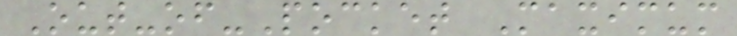Out-of-Pocket Maximum
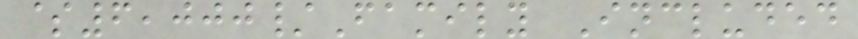$6,000/Family Included
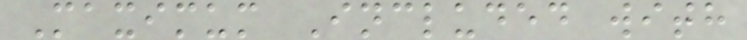Maximum Included with
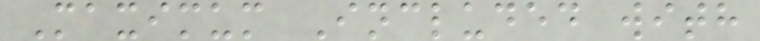Maximum Included with
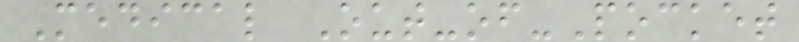Medical Out-of-Pocket
